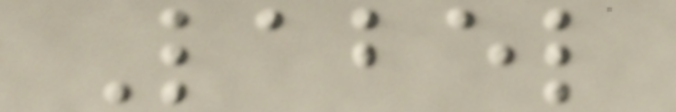Label
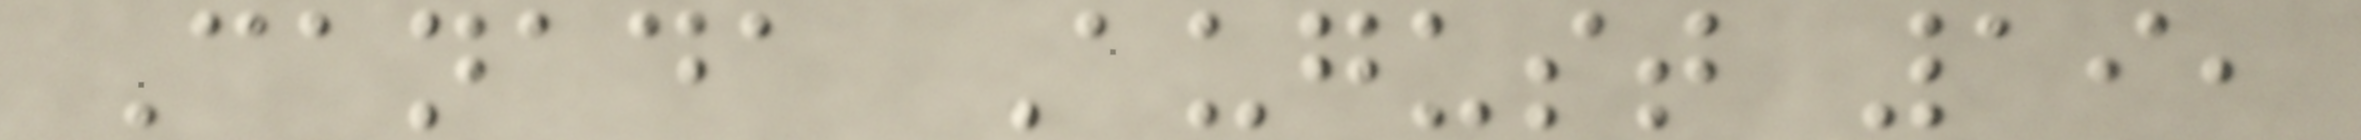Canada August 19,
